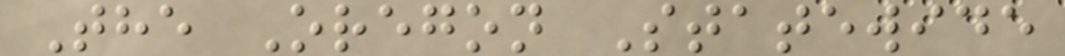The Oregon Statewide
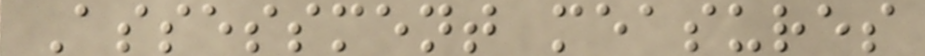Assessment measures
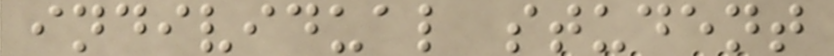individual student
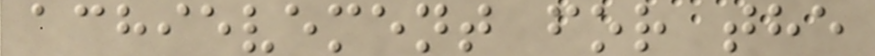achievement for the
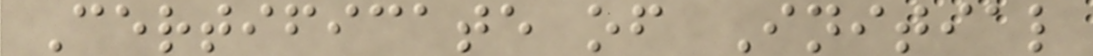Certificate of Initial
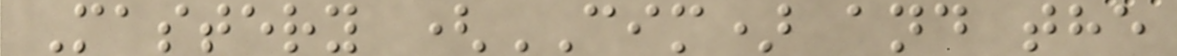Mastery (CIM) and the
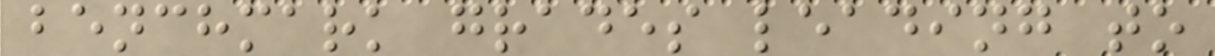benchmark grades leading to
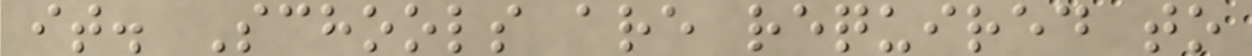it. Schools are required to
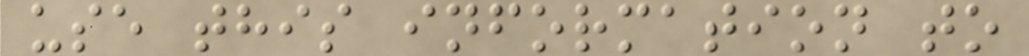use this information to
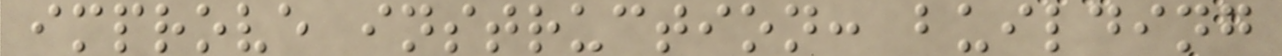improve instruction: building
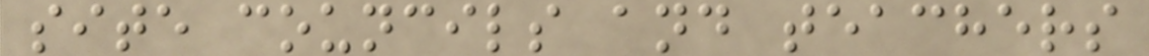site councils and teachers
